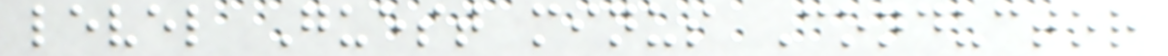level Guest minus Conductor
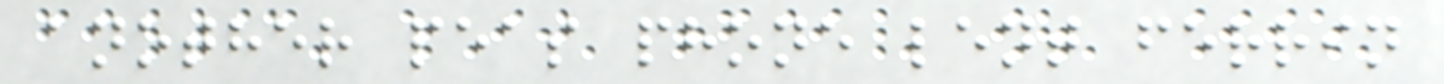another peas phone lent ferrin
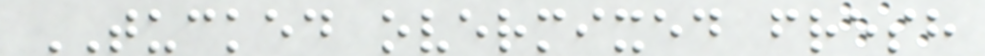TUCKED overmixed fresh
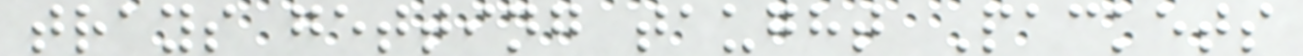trays getting taught Packets
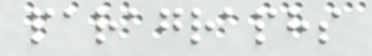paragraphs
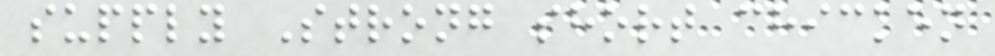supply Strong short chicken
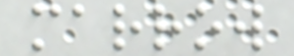marrow
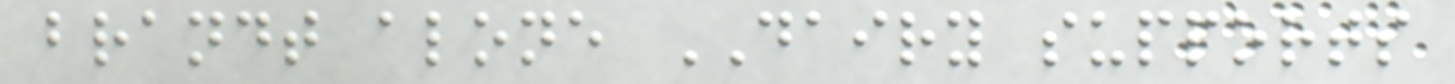brandt alone DAIRY supports
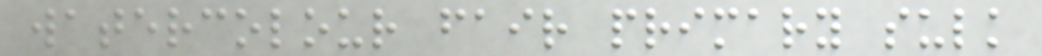watercolour fair primary sulk
